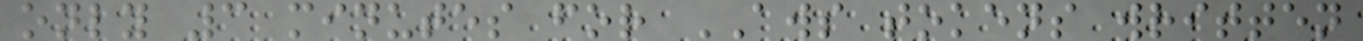only 3 minutes for AWS tokens written
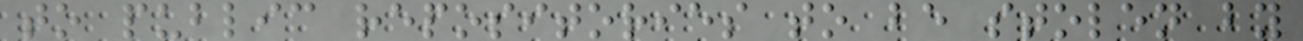to public repositories to be stolen by
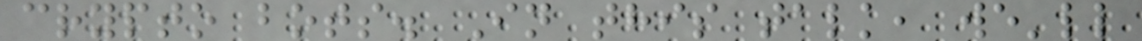crypto bots. In this talk, we'll
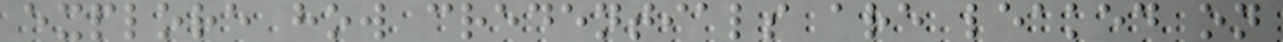explore how credentials are leaked on
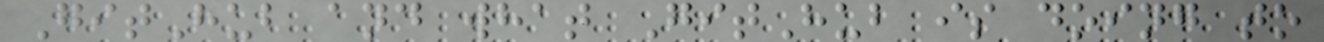GitHub and what GitHub is doing to
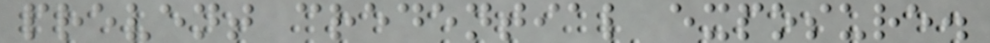prevent credential exposure.
